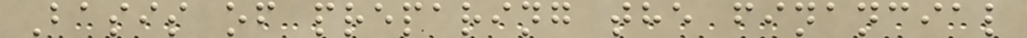Basis of preparing the financial
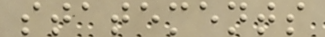statements
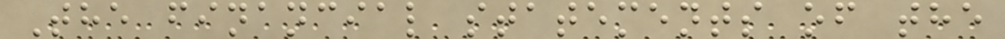The financial statements of the
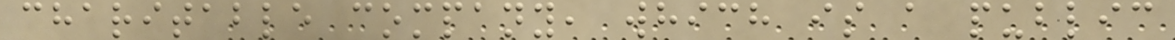charitable company, which is a public
